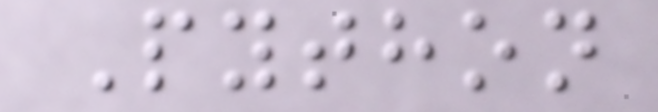Python
